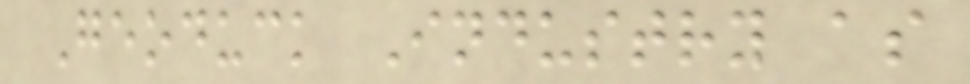Geoduck Industry as
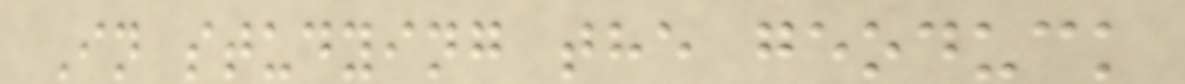In studying the geoduck
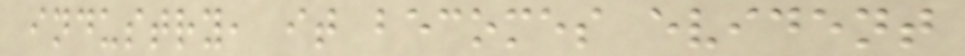industry, it becomes evident
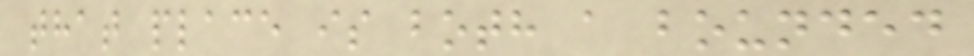that place is both a bounded
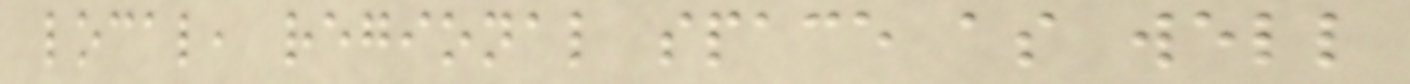local, regional space as well
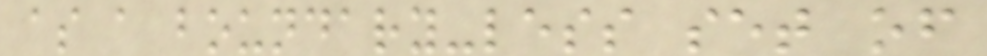as a boundary-less set of
